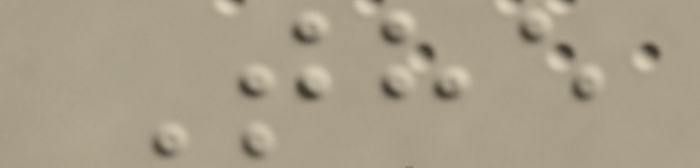The
